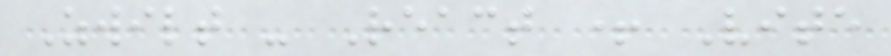Zwilt - React + Vite
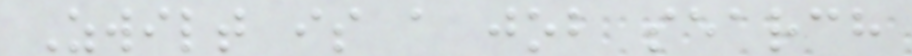Zwilt is a job search
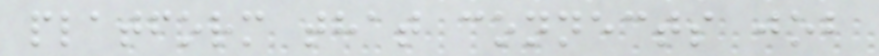platform that connects job
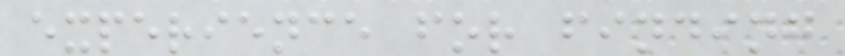experience for finding
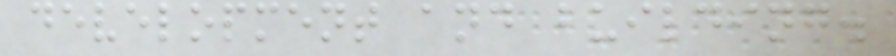development and building.
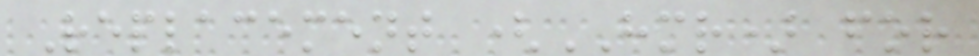Replacement (HMR) for
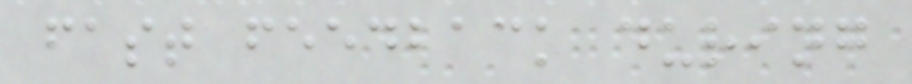fast feedback during
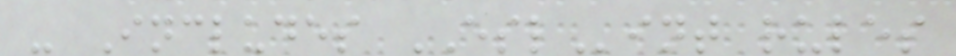- Includes ESLint rules
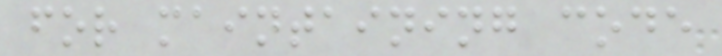for maintaining code
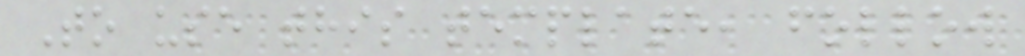To use this template, follow
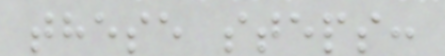these steps:
